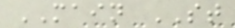MAIN ST
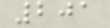201
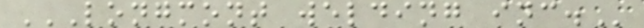LONGMONT WELDING INC.
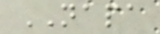NAPA
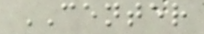CENTER
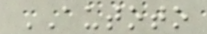AUTOTO
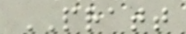PRATT
